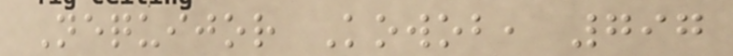Nequijor Kowob, 797
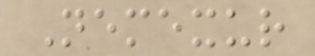Nemexur
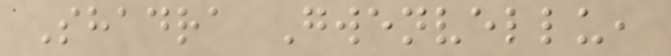Shadra Gwenvellu,
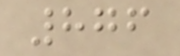876
